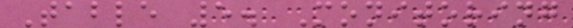Table 5. Monitoring
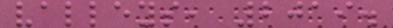valleys, 2019.
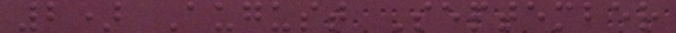2) August September
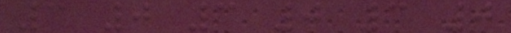3 0 3 0 3 0
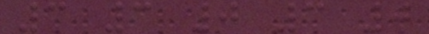3 3 0 3 0
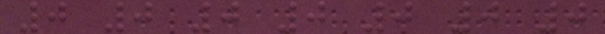0 0 0 0 0 0 0
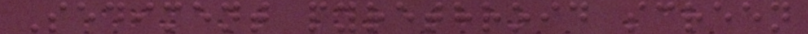Sediment pyrethroid screen
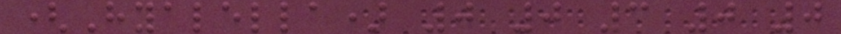(Hyalella) 0 0 3 0 0
